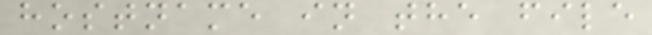hostname in the file
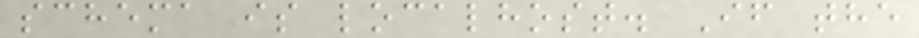schema is localhost. If the
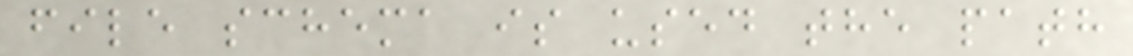file schema is used the path
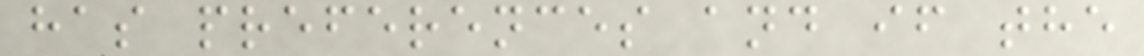has preferences and if the
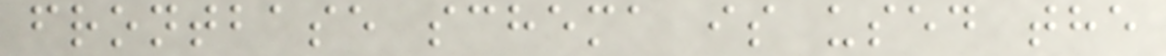frontbase schema is used the
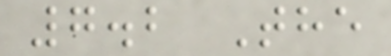7.2 The
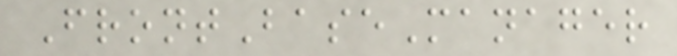FrontBaseManager
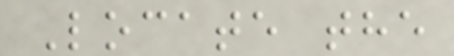Locate the
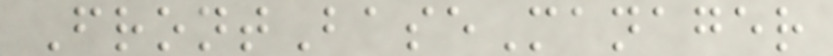FrontBaseManager
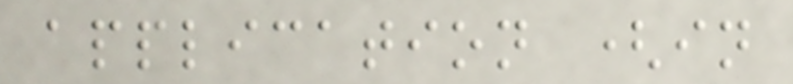application (in
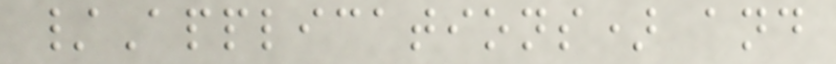/Applications) and
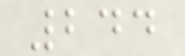244
